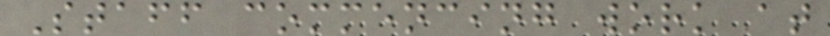Staff commencing work at
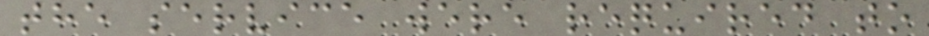the service were required to
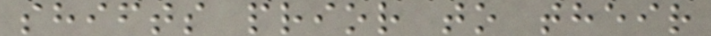shifts prior to their
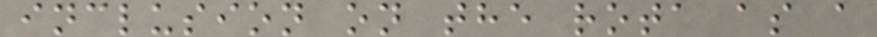inclusion on the rota as a
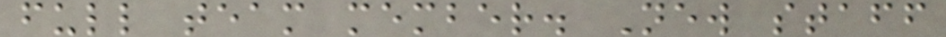full team member. New staff
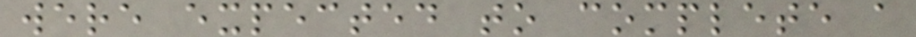were expected to complete a
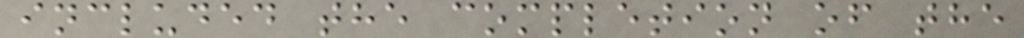included the completion of the
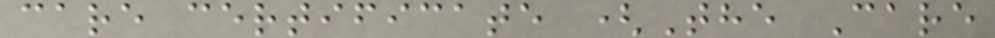care certificate (The Care
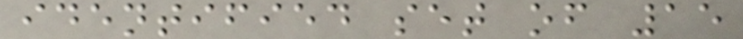identified set of 15
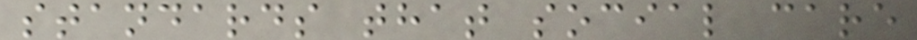standards that social care
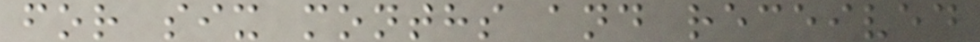for six months and received
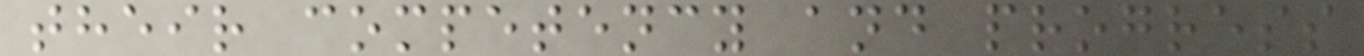their competency and progress
